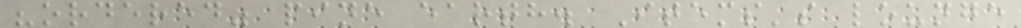"ordered" pine earth. Items's lounge
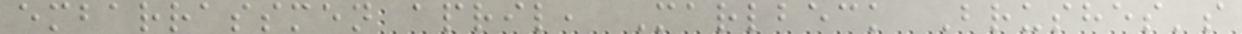embarrassmen april, Marlbeck Brushes's
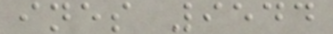ines 9544
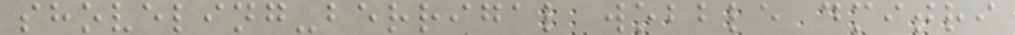shoveling-berrigal wobble dmitri
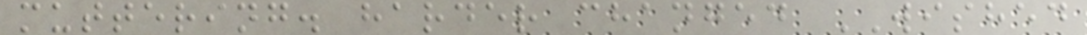muttering. harder changed WISHED
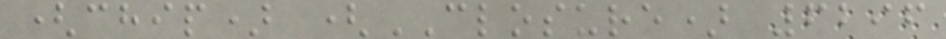(chip) (CLOSURE) 6296
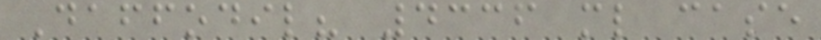Daffodil? 4336 ml case
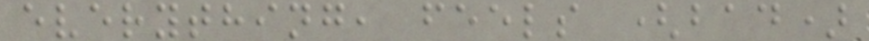everything, feels (bad)
